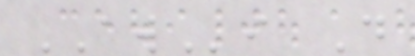AWi D
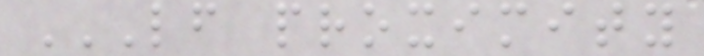LF PROXIMITY
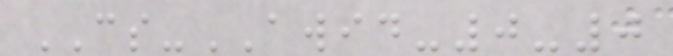CS-AWID-0-0
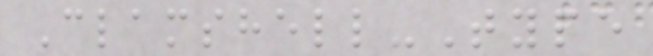Clamshell-Type
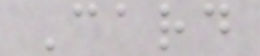Card
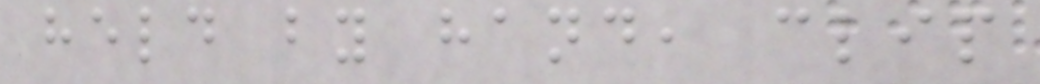held by hand, clip
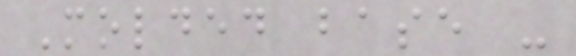Molded base -
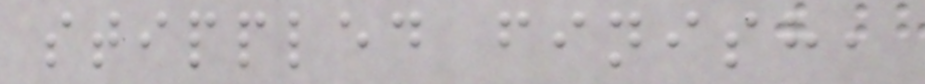stippled finish,
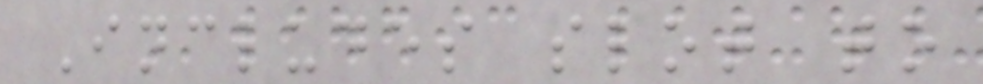Includes slot to
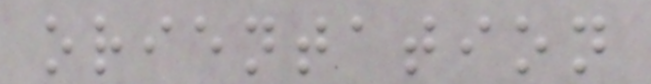orientation
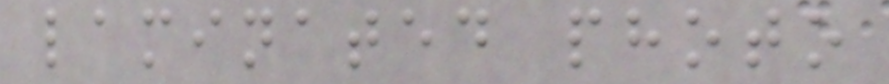laminated photo
